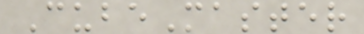CubeMaster
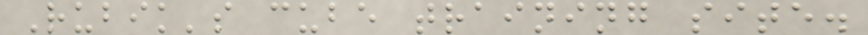Rubik's cube training site.
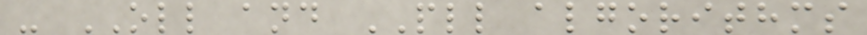- OLL and PLL algorithms
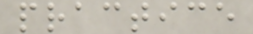practice
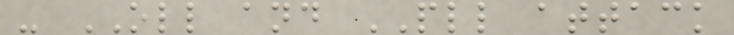- OLL and PLL attack
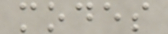modes
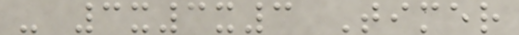- 3x3x3 Timer
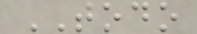TODO
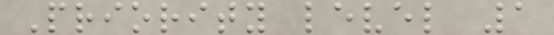Priority level 1
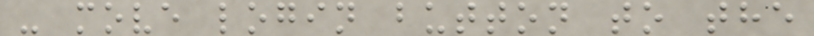- move login button to the
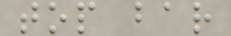top bar
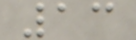13
